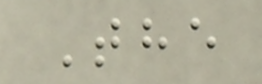The
